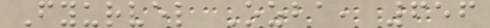Fyurvel Ozba, 656
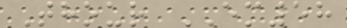Thour EM58
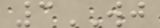3WJ
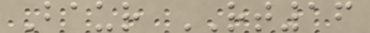Baur RT16
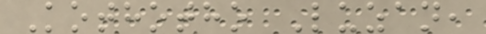Kothotho Luzan,
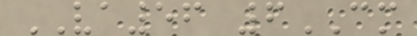VA56 6CM
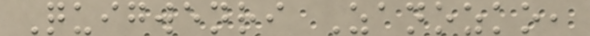Quigwenri Zanozko,
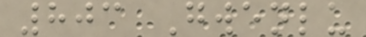803 Gwenlu
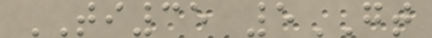TI35 5GT
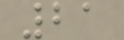21
